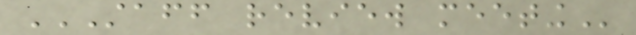STAFF REVIEW MEETING
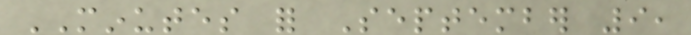MINUTES for September 9,
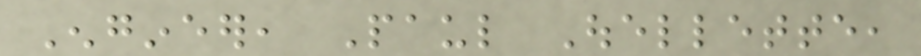Engineer, Paul Ouellette,
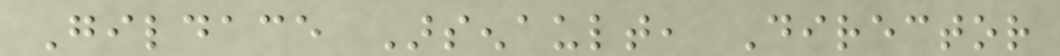Gildace Arsenault, Director
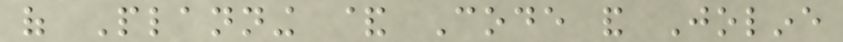of Planning & Code and Joline
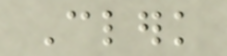Clerk
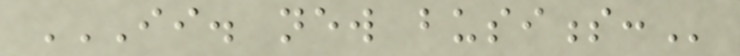II. NEW BUSINESS:
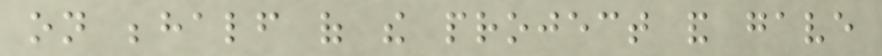on behalf of the project and gave
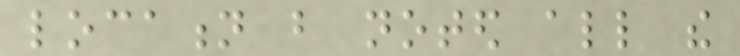location but noted all the
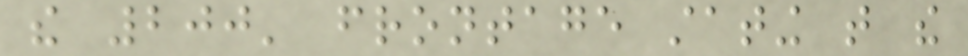the 200' frontage stating that the
